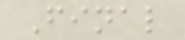Final
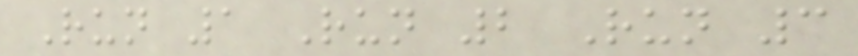Run 1 Run 2 Run 3
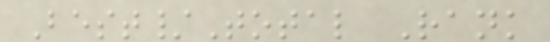Best/Total Rank
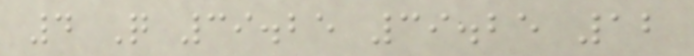4 Q 39.25 39.25 12
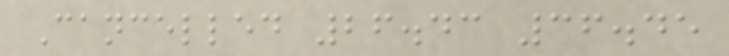Cancelled 26.43 36.45
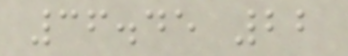36.45 22
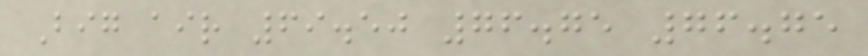Big air 69.50 76.75 76.75
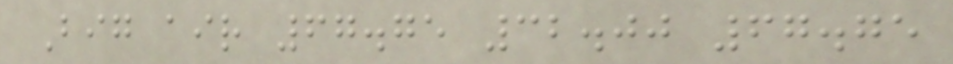Big air 67.75 32.00 67.75
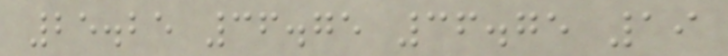25.25 36.75 36.75 19
